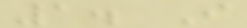1. I
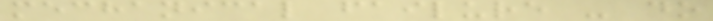mechanical failure - do
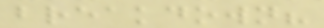breakdown?
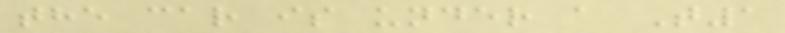the car is under a T1
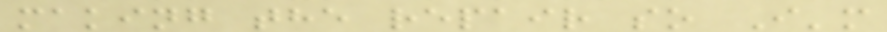making the repair so I'm
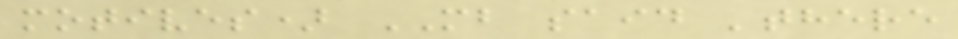motives) MB said 'there
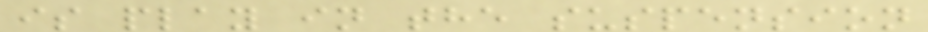is play in the suspension
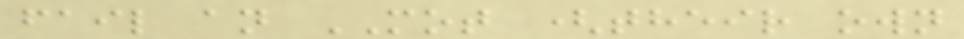fail an MOT (their own
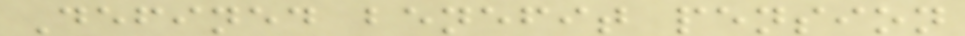Defined benefit pension
